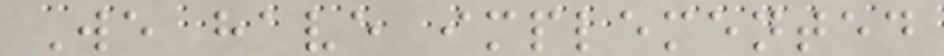We have implemented
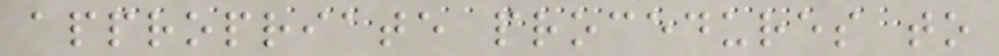appropriate procedures to
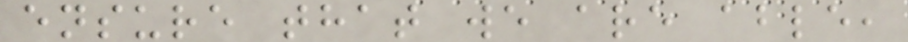ensure that we are able,
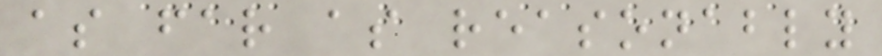as far as reasonably
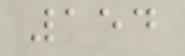154
